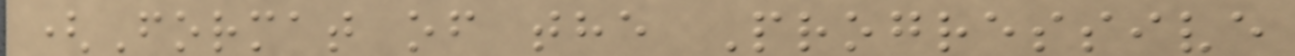(Format of the Progressive
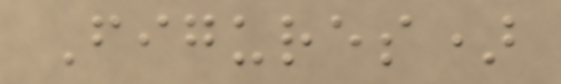Figures)
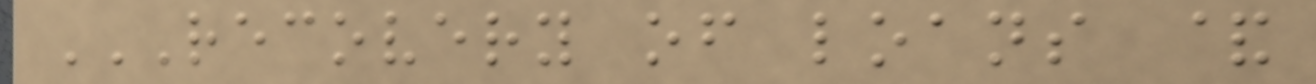RECOVERY OF LOANS &
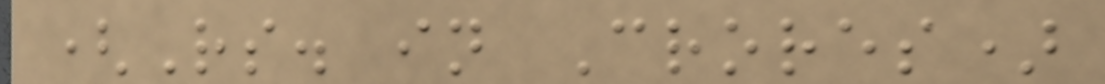(Rs. in Crores)
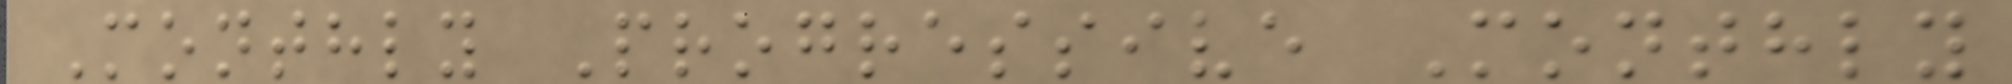Monthly Progressive Monthly
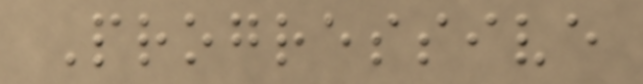Progressive
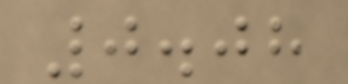0.08
